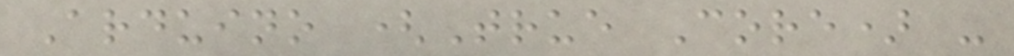Arduino (True Core) -
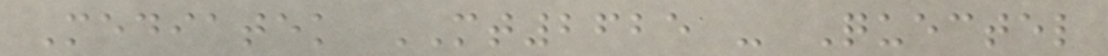Mediatek MT2625 - Quectel
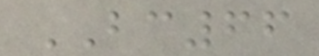BC66
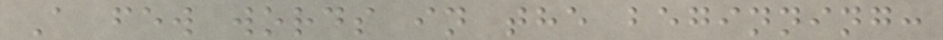A few words in the beginning:
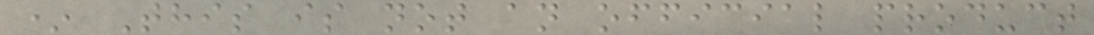* This is not an official product
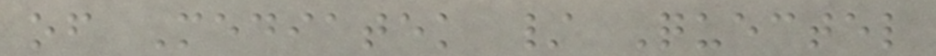of Mediatek / Quectel
